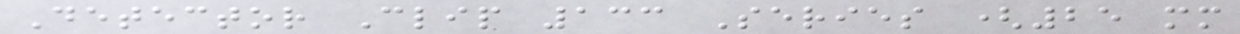Detector Clip 133 Series (25 mm
